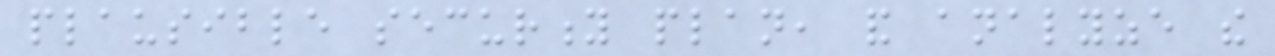plausible security plan, and analyze the
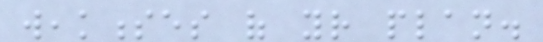weaknesses of your plan.
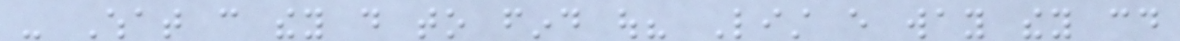- What can they do to find out? List every way they could
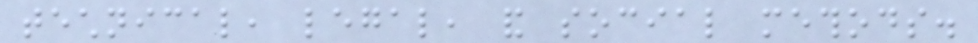technical, legal, and social methods.
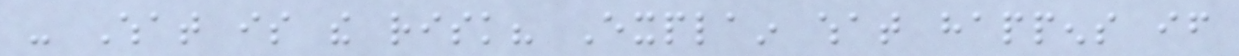- What is the risk? Explain what happens if
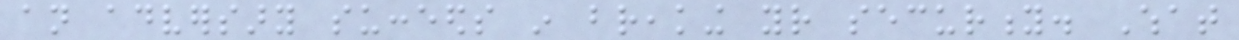an adversary succeeds in breaking your security. What
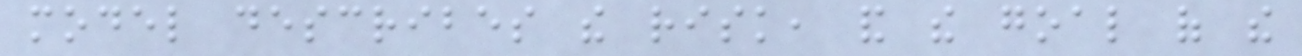model describes the risk, and the goal of the
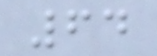64
